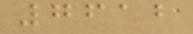7612
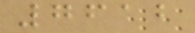7612
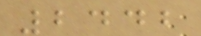2442
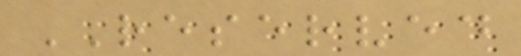RESERVED
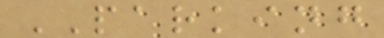PARKING
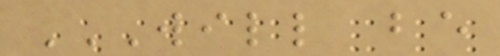WILL BE
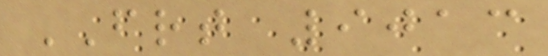FRT 9013
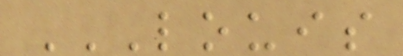LOUIS
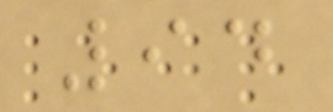94
